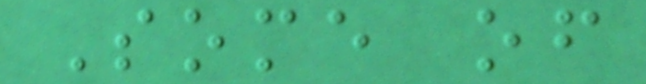Some of
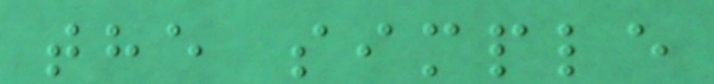the simple
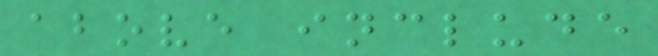above include
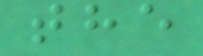the
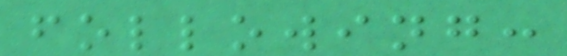following:
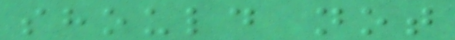should not
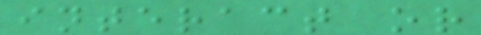interact or
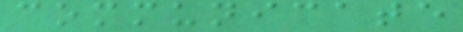communicate
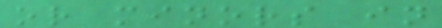or minors in
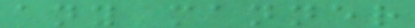any manner
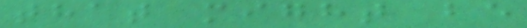that might be
